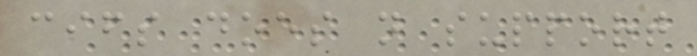cifs does not support
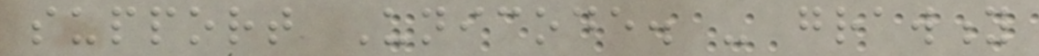support Unicode. - grawity
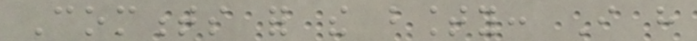Comments for the bounty: I have
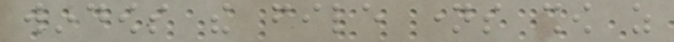windows the file names show as
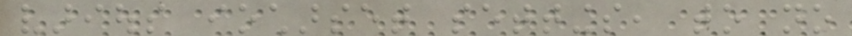various iocharset settings, to no
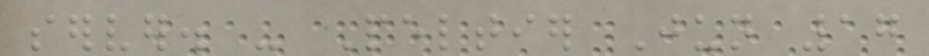server. - Peltier Jun 17
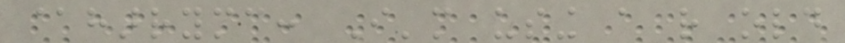@harrymc: I'm using a rather old
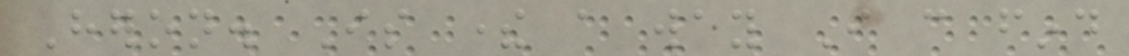Heron. Is there a way I can find
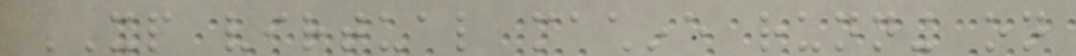XP virtual machine running on
